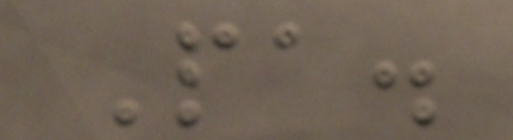Pa.
